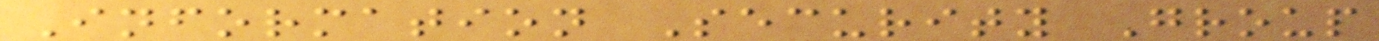Information Security Group
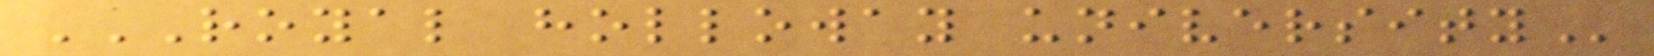ROYAL HOLLOWAY UNIVERSITY
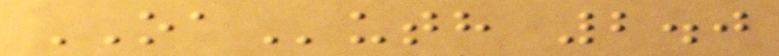OAuth 2.0
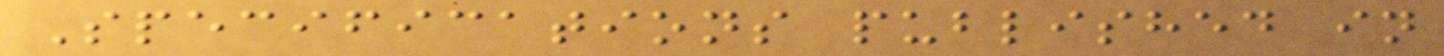Specifications published in
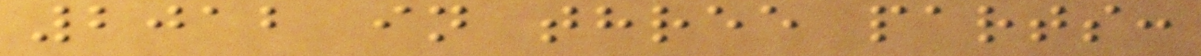2012 in three parts:
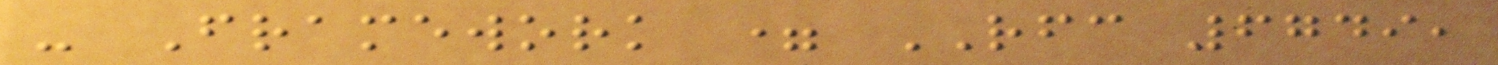- Framework = RFC 6749,
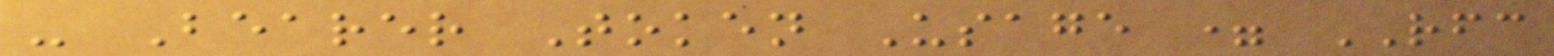- Bearer Token Usage = RFC
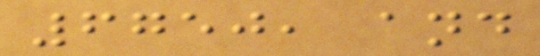6750, and
